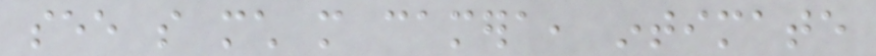see so much more camera, intimate
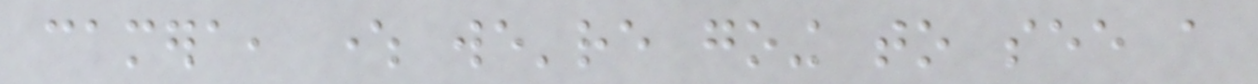camera, where we're going to see a
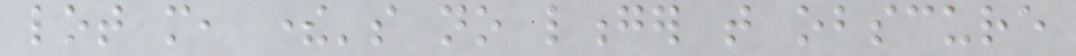lot more, there's no longer that obscure
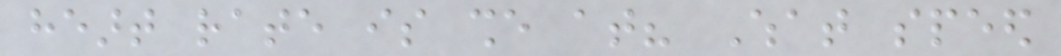heart rate is she at? What speed
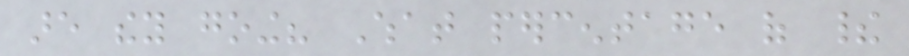are they going? What percentage of their
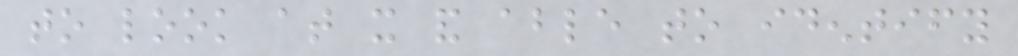to look at it and able to identify
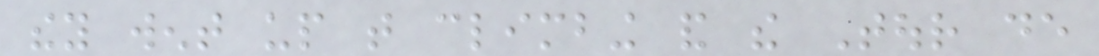they went up that climbing and the Tour de
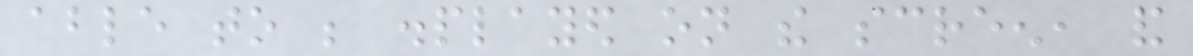able to be displayed on the screen, and
